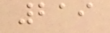219
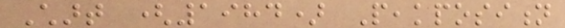Chart (1984) Peakposition
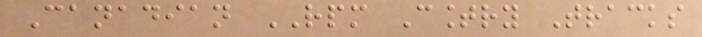Canadian RPM Country Tracks
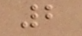2
